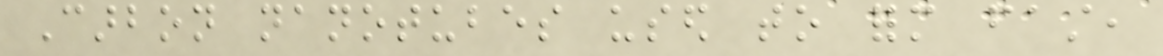Carbon nanotubes used to form fast,
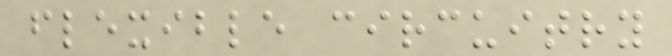flexible circuitry
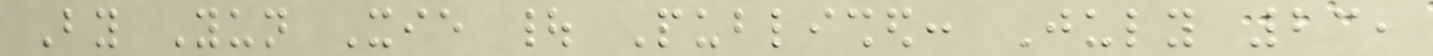By Yun Xie | Published: July 23,
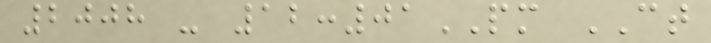2008 - 12:01PM CT
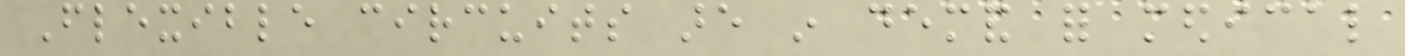Flexible circuits are in demand for medical
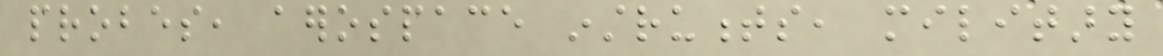probes, aerospace instruments, military
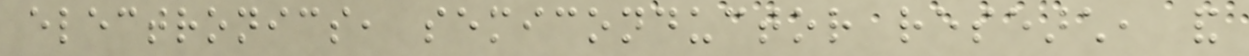electronics, semiconductor research, and
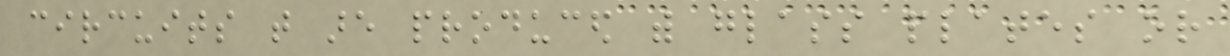circuits that are produced with glass plates or
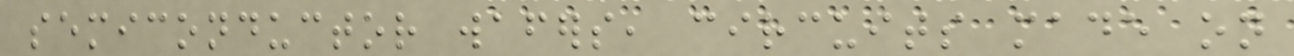semiconductor wafers, circuits made on
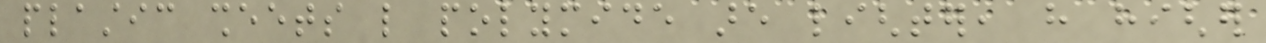plastic sheets like polymide are lighter, have higher
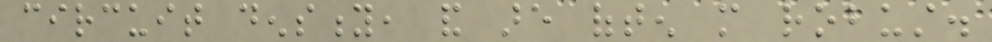circuit density, and are often more robust.
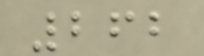262
